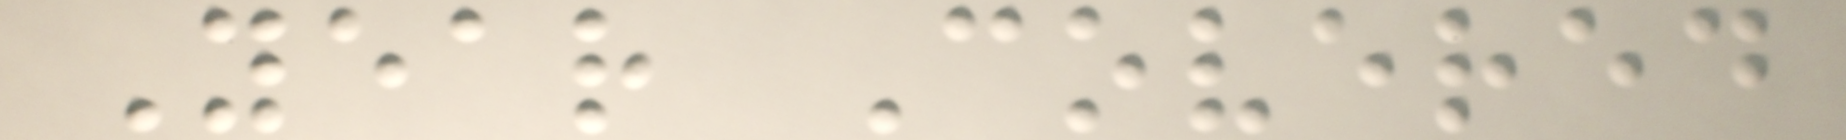Year Covered
